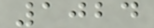1024
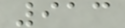913
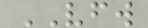VFW
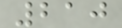210
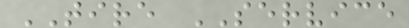TIRE SERVICE
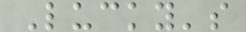Lucky's
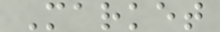Market
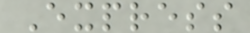Express
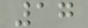17
